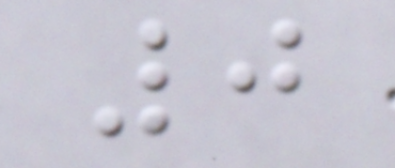0
